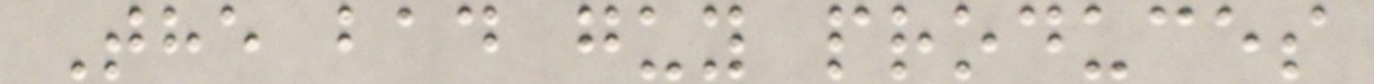The bad guy produces
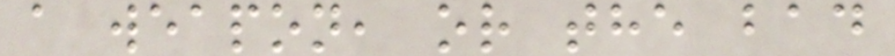a weapon, or the bad
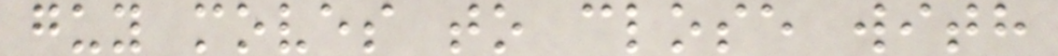guy moves to close with
